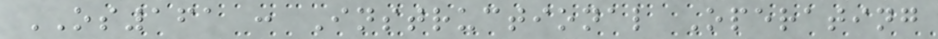OS161 : Instructional Operating
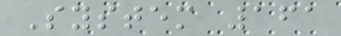System 161
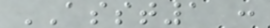ASST1 :
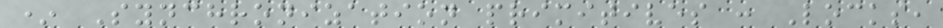* Synchronization primitives : Locks,
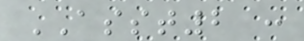ASST2 :
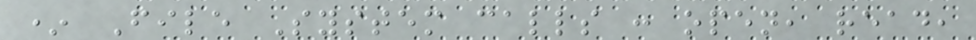* File System calls : open, read,
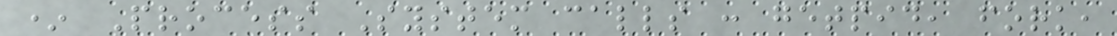* Process System calls : getpid, fork,
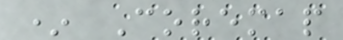* Coremap
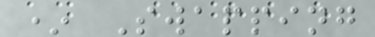* Swapping
